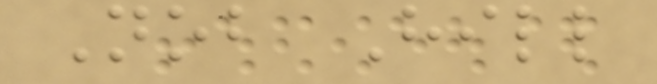Nob Hill
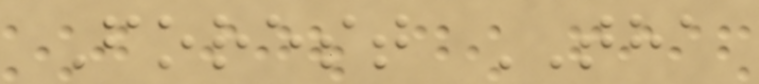Forest THA
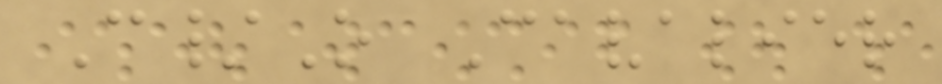C/O Cavalier
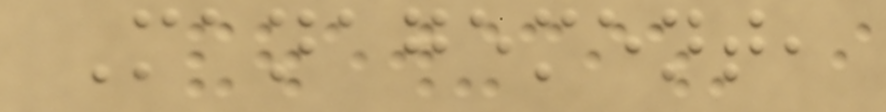Management,
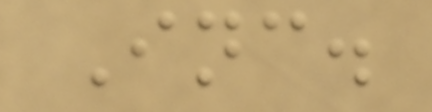Inc.
